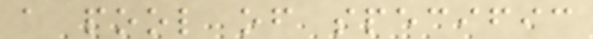a pool of specific
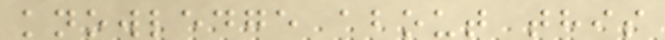knowledge about this
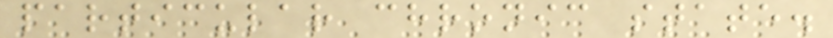particular chronic state.
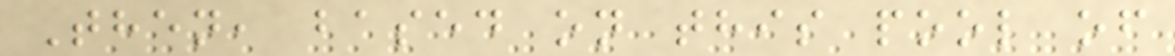Then, based on this pool of
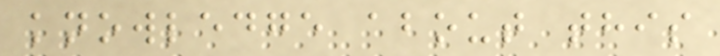knowledge about this
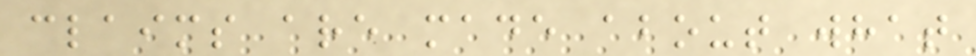claims are made about what
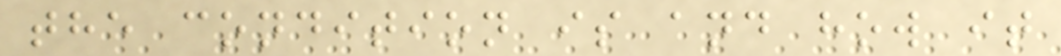the condition is and how it
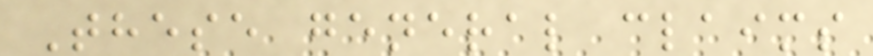These general claims
